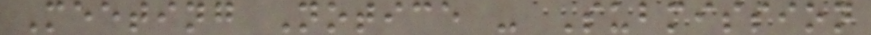Meeting Notice - Submission
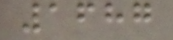1687
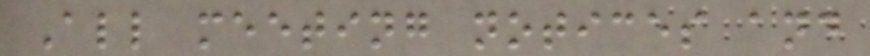All meeting notices and
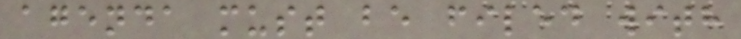agenda must be filed with
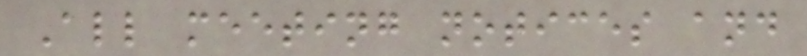All meeting notices and
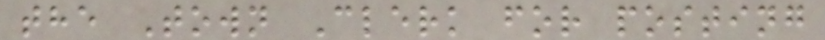the Town Clerk for posting
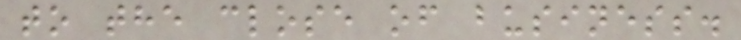to the close of business.
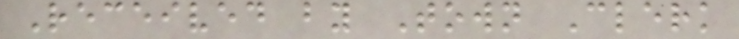Received by Town Clerk
